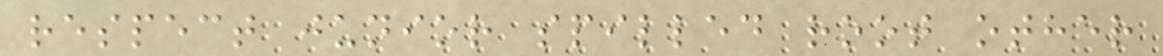respect junior spilled root other
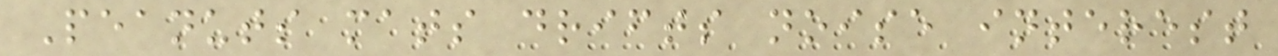Peanuts mats drifts noise interest
